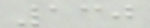130
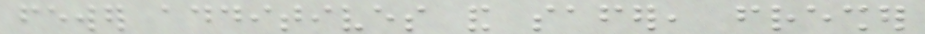fewer additives and safer, fresher
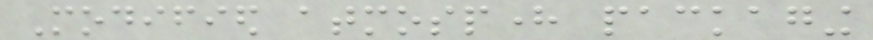Modified atmosphere packaging
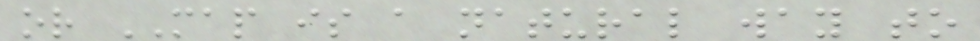or MAP is a natural way to
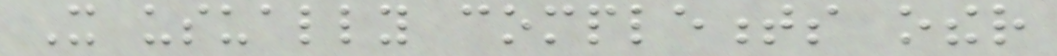It usually complements other
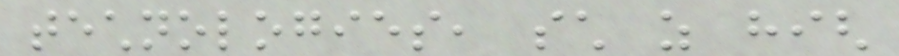technologies, such as high
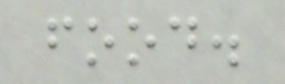food.
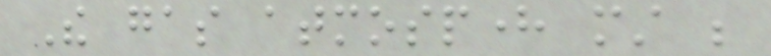The gas atmosphere must be
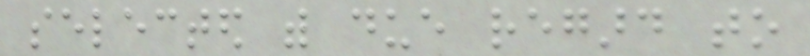selected with due regard to
